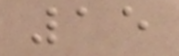15
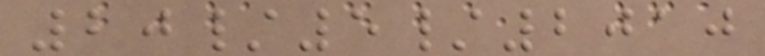20/5/2010
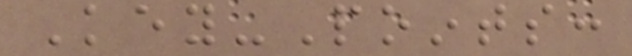Key-Points:
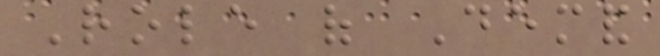Role of Demand
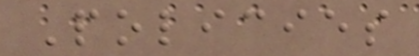Policies
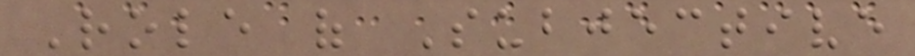Role of Subjective
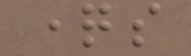questions
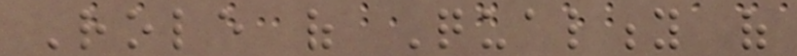Role of Quality of
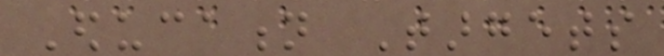Education Targets
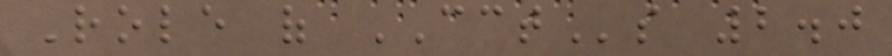Role of CCTs 2.0
